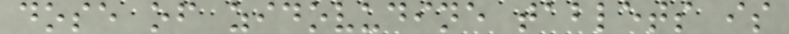dose of zidovudine tablets is
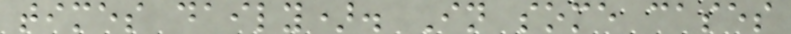times daily). In some cases
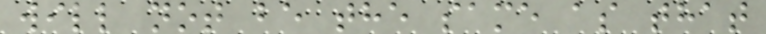will not be the same as that
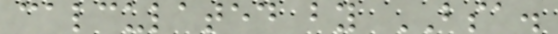calculated by BSA.
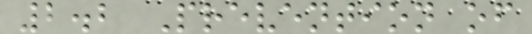2.2 Prevention of
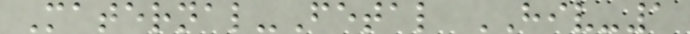Maternal-Fetal HIV-1
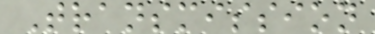Transmission
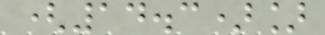(14.3)]
